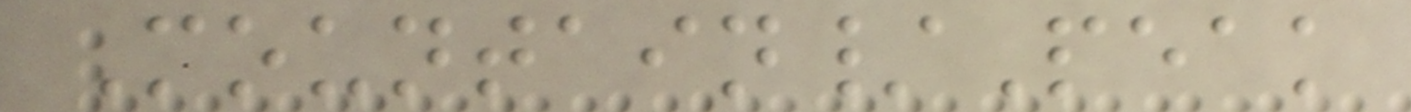Mountain/Peak
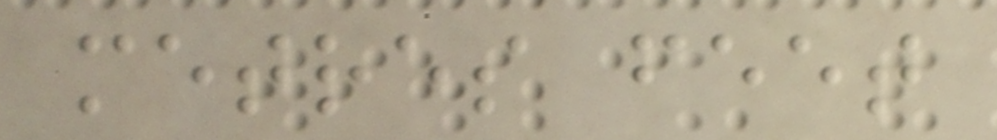metres feet
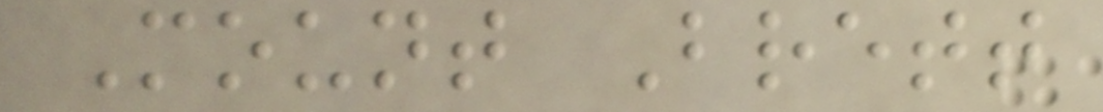Mount Brett
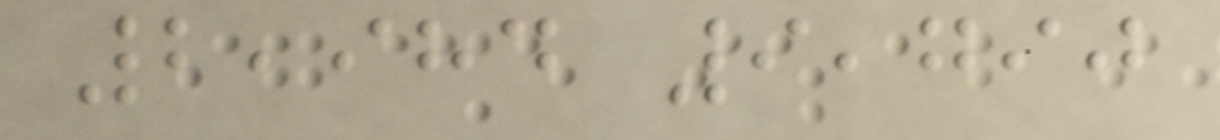2,984 9,790
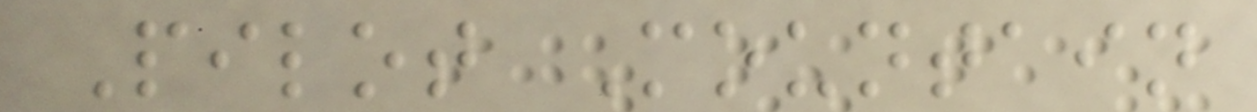Pilot Mountain
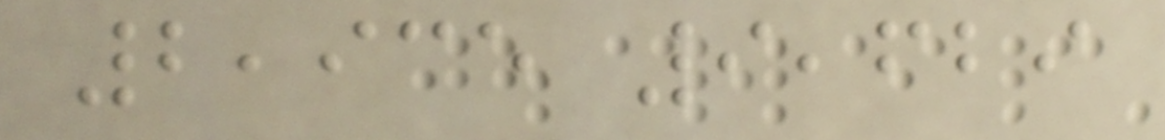2,935 9,629
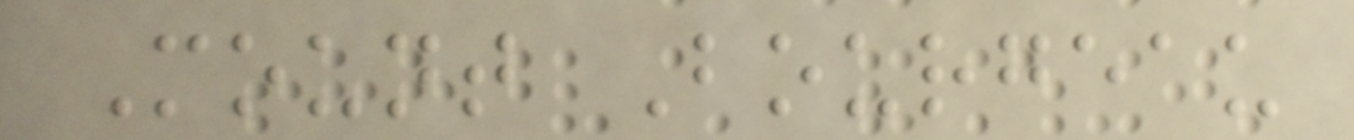Mount Bourgeau
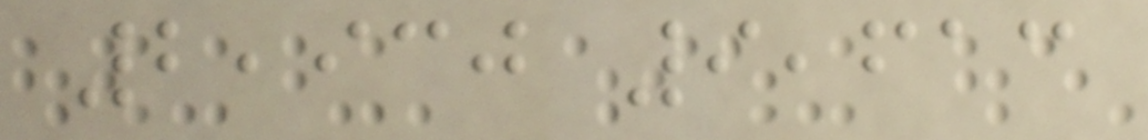2,930 9,613
